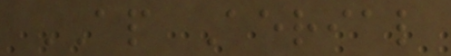AP Aerial
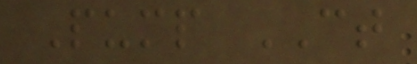Pump CT
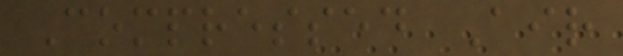Compressed Air
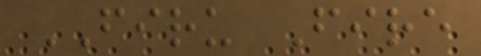FIRU Fire
